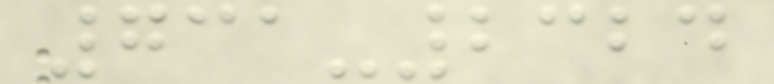731-2324
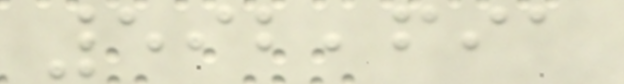592,691
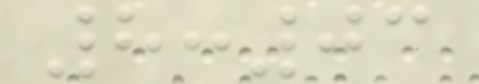8:03
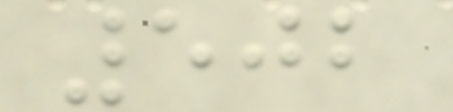502
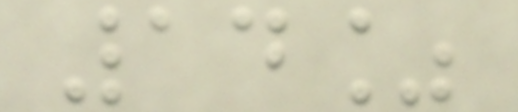14%
